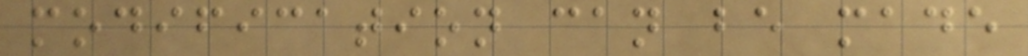modification can be made
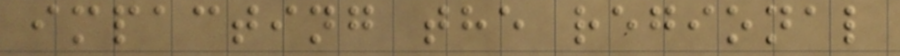impacting the regional
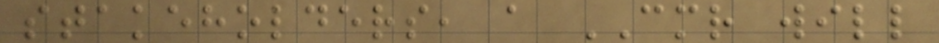stakeholders, a CMR will
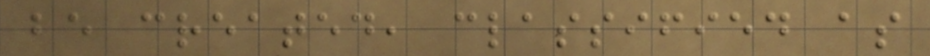be created, classified as
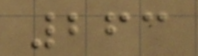263
